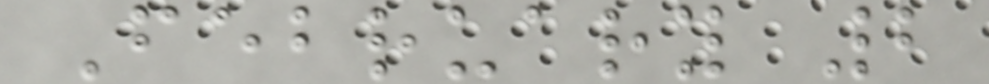February 2
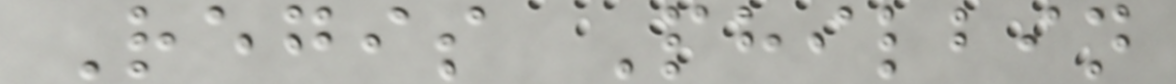Regis Philbin
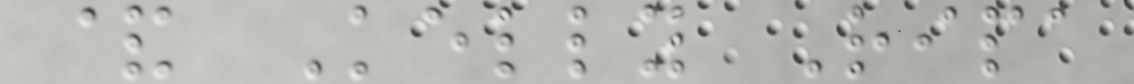& Kelly Ripa
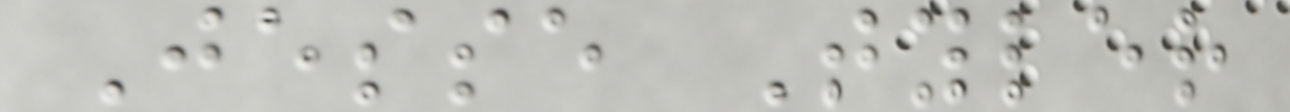Jesse Tyler
